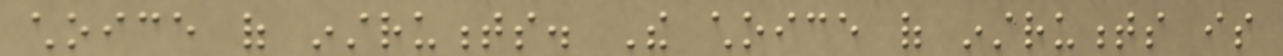choice of instruments. The choice of instruments is
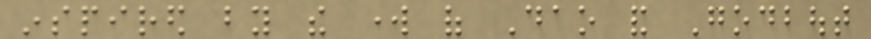inspired by the work of Dao and Godbout
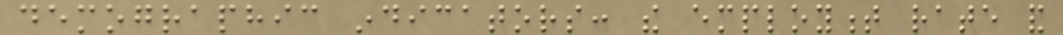demographic indicators: the employment rate and
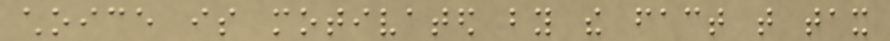choice is motivated by the fact that tax
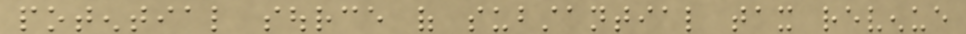potential source of substantial tax revenue
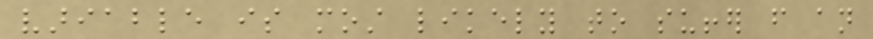variable is most likely to suffer from an
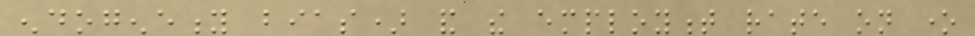endogeneity bias) and the employment rate on one
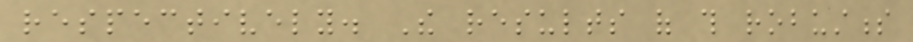respectively. The results of this robustness
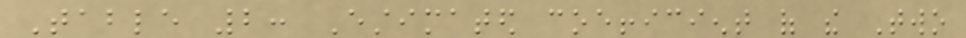Table 2: Estimated coefficient of the Two
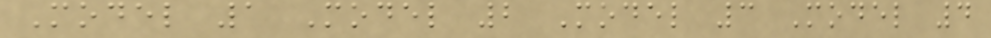Model 1 Model 2 Model 3 Model 4
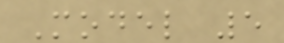Model 5
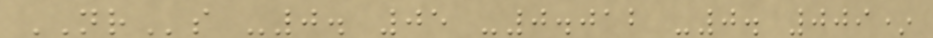NRs -0. 05 -0.012 -0. 009*
